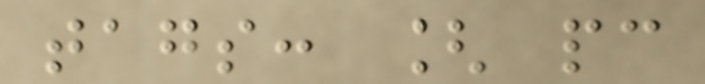tags: [ pc
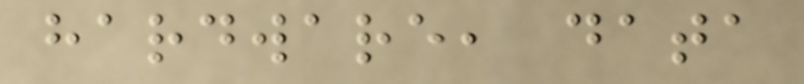hardware, data
